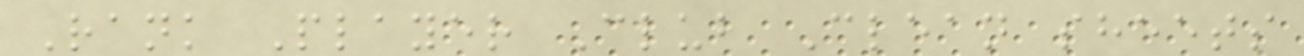Rank Player Club Clean sheets
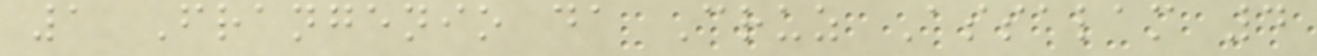1 Frangenio da Cruz Assalam 4
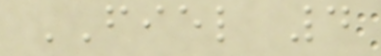FIEL 4
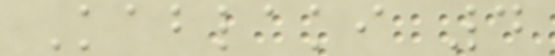Kablaki 4
